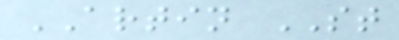ARTIN ST
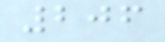206
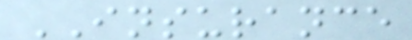INSURANCE
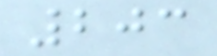203
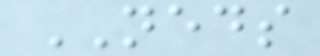NEDS
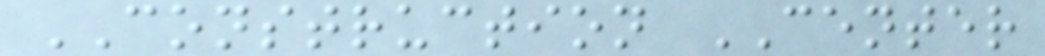CONSTRUCTION CENTER
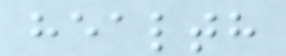health
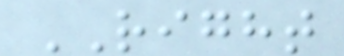RIGHT
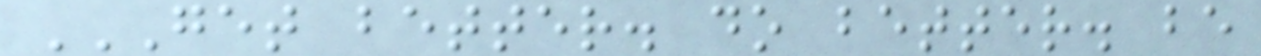GET BETTER. DO BETTER. BE
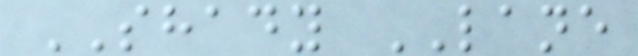SHADY LANE
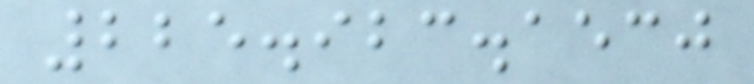225.923.1530
